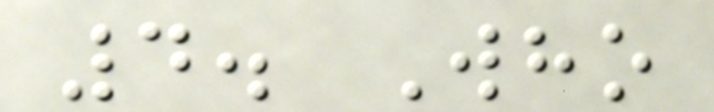4. Who
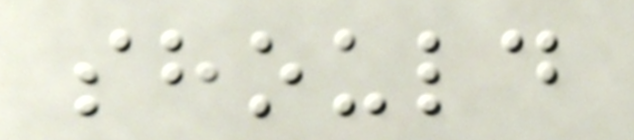should
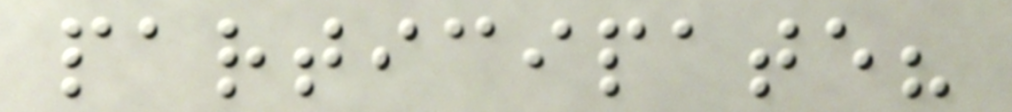participate?
